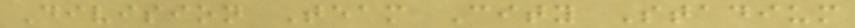Division Team City Stadium
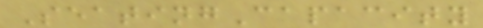SeatingCapacity
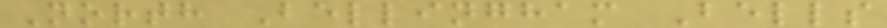North Bellingham Bells
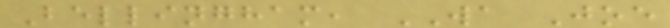Bellingham, WA Joe
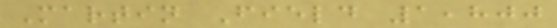Martin Field 1,800
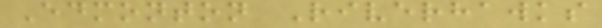Edmonton Riverhawks
